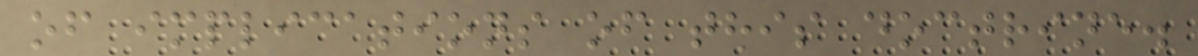of implications of this doctrine.
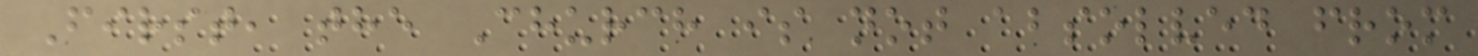First, the Church is not absolved from
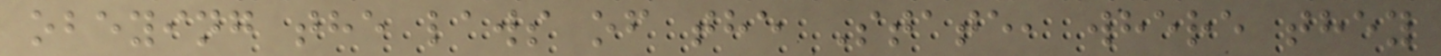obeying the laws of the State, where they
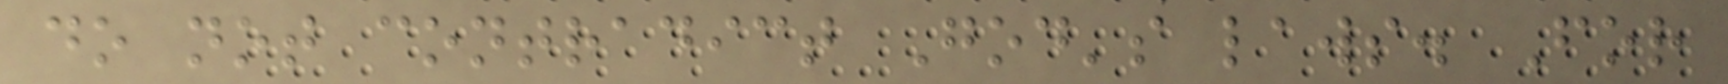do not contradict God's laws. For
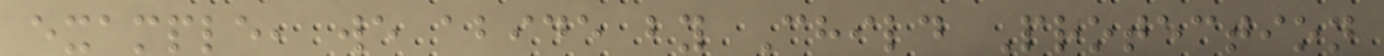example, we abide by Child Protection
